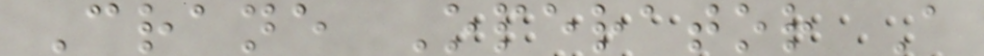Crane Operator A
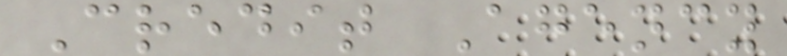Credit Agency
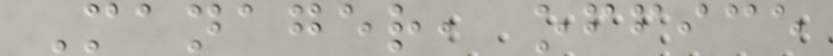Manager, office
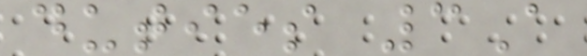duties 3A
